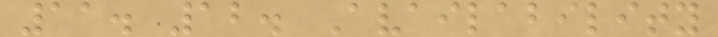11. 12. Availability
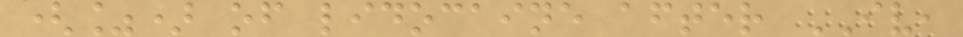(%) of lidocaine after IV,
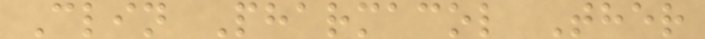Clin Pharmacol Ther
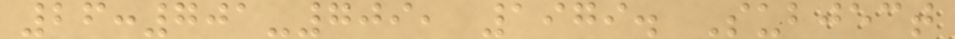26:701-709, 1979. Subject
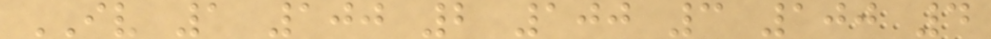IV 1 100 2 100 3 100 4
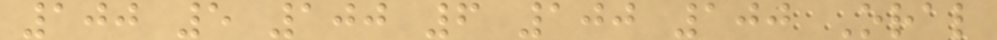100 5 100 6 100 100 Oral
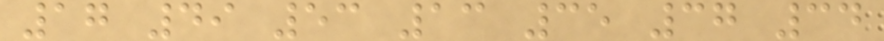17 49 53 13 35 37 34
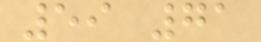59 71
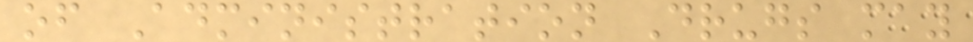of Administration Drugs may
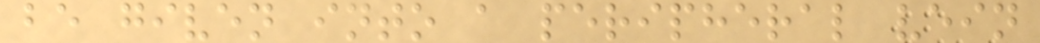be given into a peripheral vein
